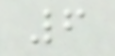6
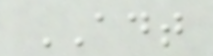ADT
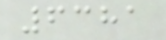6381
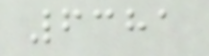6381
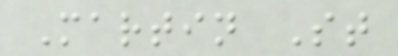Martin St
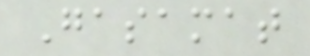Gasamat
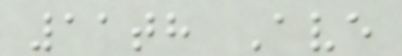11th Ave
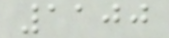1100
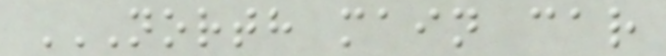NORTH MAIN CAR
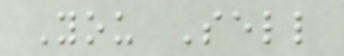You Sell
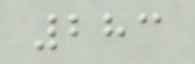283
